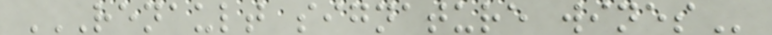RENAULT SIGNATURE WINES
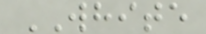WHITE
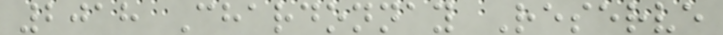2018 Chardonnay Reserve
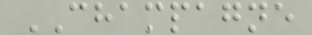CHAMPAGNE
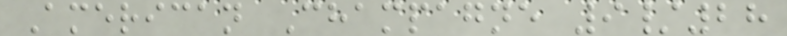American Champagne 9/28
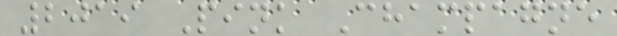2019 Pink Champagne
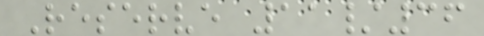Reserve 11/36
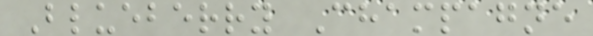Blueberry Champagne
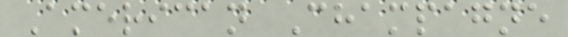American Champagne
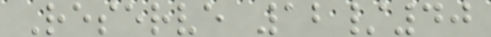Reserve 12/40
